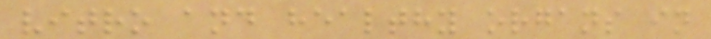vitro and healthy organs in
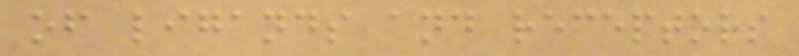of ligands and receptors
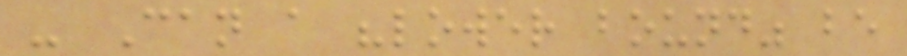- Can a "lower bound" be
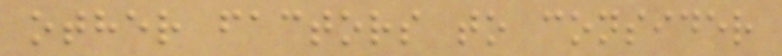other factors to consider
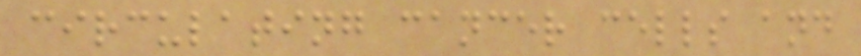circulating cancer cells and
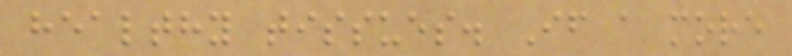healthy tissues. If a more
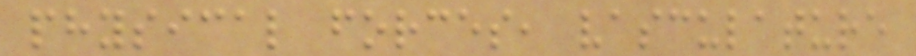physical forces, vasculature
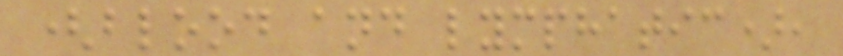(blood and lymphatic),
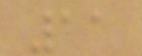11
